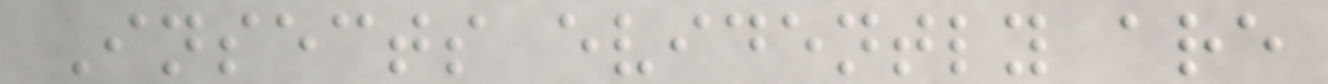Insects evidently are
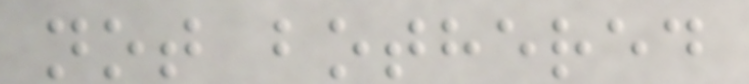not bothered
